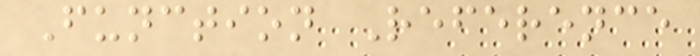Function Reference
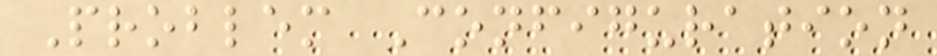Problem Configuration
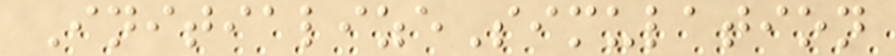InitializeSimulation
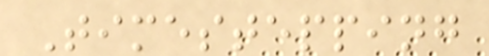Timestepping
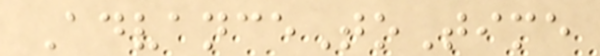AdvanceToTime
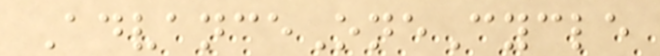AdvanceOneCycle
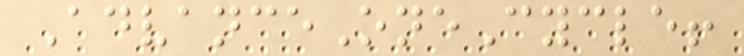AdvanceOneCycle!
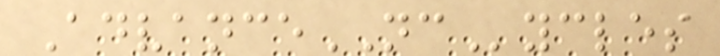AdvanceNCycles
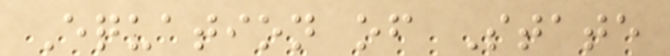Equation of State
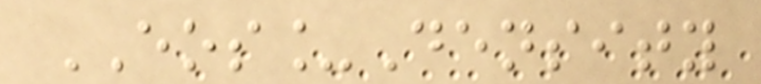EOS_Density
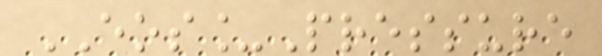EOS_Pressure
